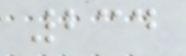234
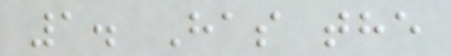1. Has the
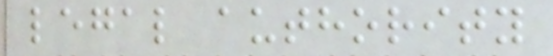legal authority
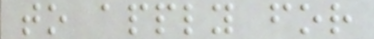to apply for
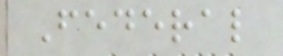Federal
